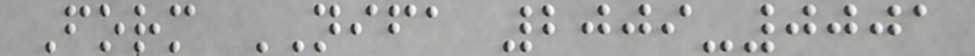Form NIFA 2009-0001
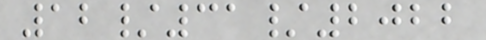12/31/2022
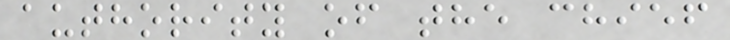authority of the chief
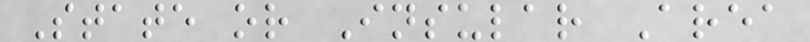State or Insular Area
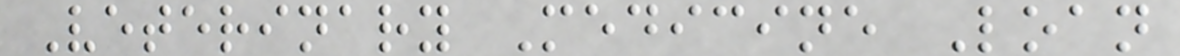Veterinary Medicine Loan
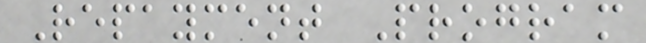Repayment Program
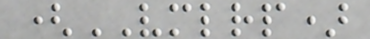(VMLRP)
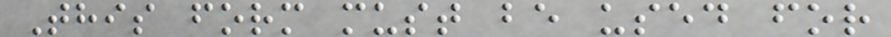This form must be used for
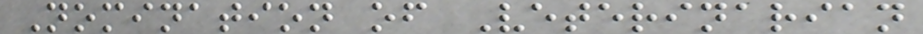Nomination of Veterinarian
